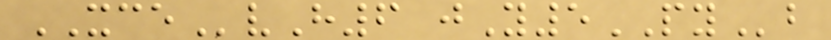XCEvH6 jY5PYb
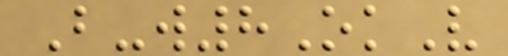B-w8OkV
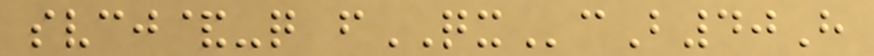svcj&-q fQXcB40H
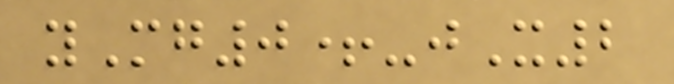yMg0+-jX2
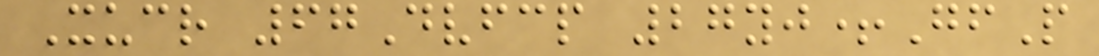Xucr 67Dvfcp 27yj+GfP
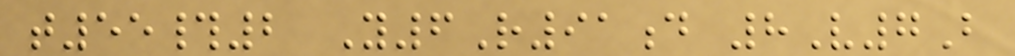t55#2 Y6R91d 8V7B
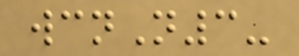wcnN3-
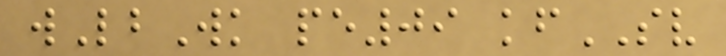wLbWk pe09 kfSV
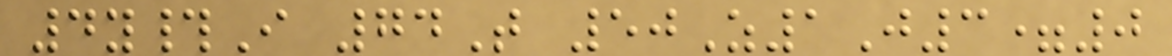4y#I 74T 50Z1J3=0
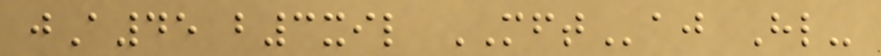jA45 b3xil MFTaj Hl-
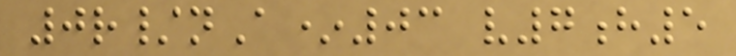0r/nA*03 v7h5
